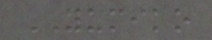YUMIKO
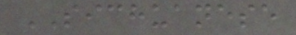SICHUANESE
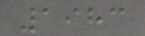1983
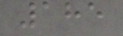185
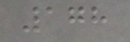178
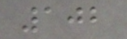102
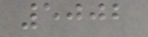5002
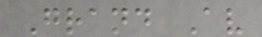Grand Av
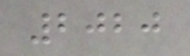2020
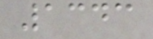1343
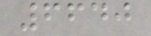6640
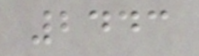2443
